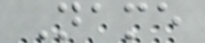Name
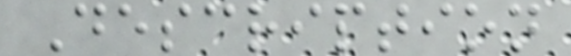Description
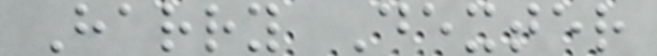Harry Dexter
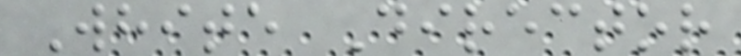White Director
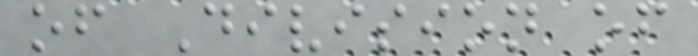of Division of
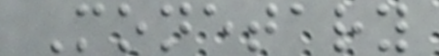Monetary
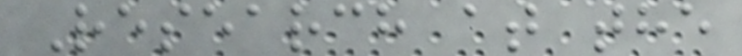Research at the
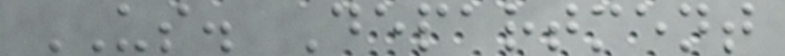US. Department
